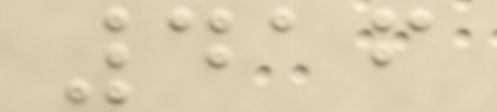416
